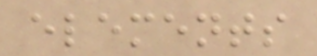elements
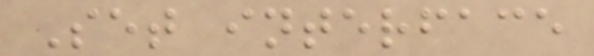Set interface
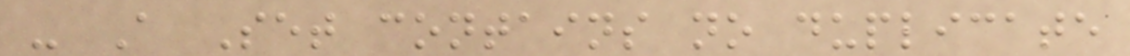- A Set contains no duplicate
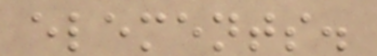elements.
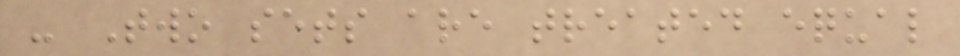- Two sets are treated equal
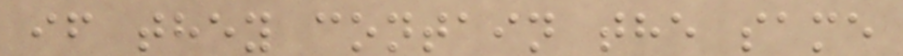if they contain the same
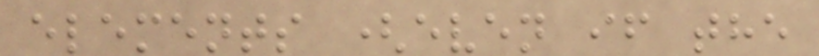elements (even if the
